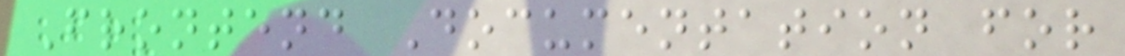Frontend Documentation for
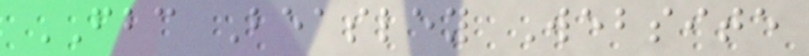FBC Beasley Website
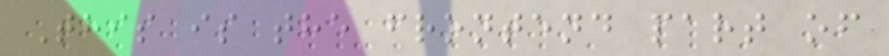This is the frontend part of
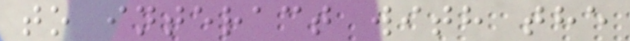to interact with the
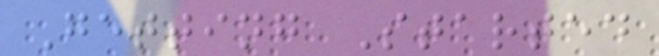Getting Started
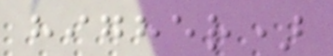higher)
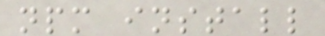npm install
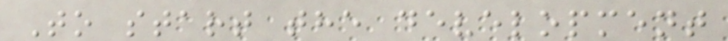To start the development
